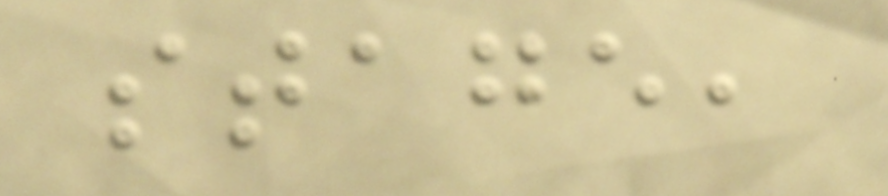stage,
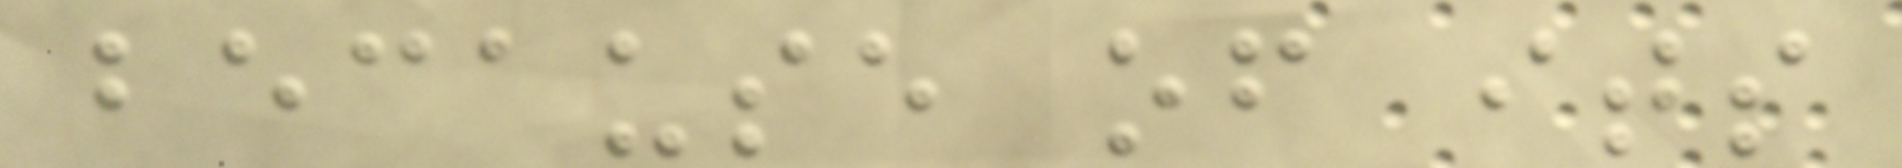because of its
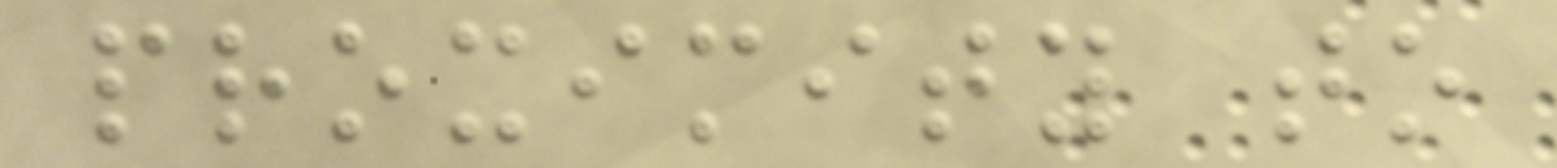proximity to
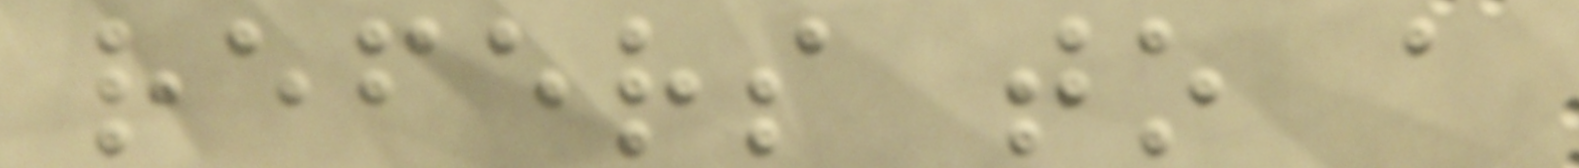refers to a
